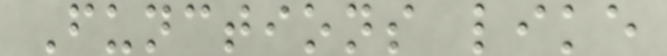Functions like
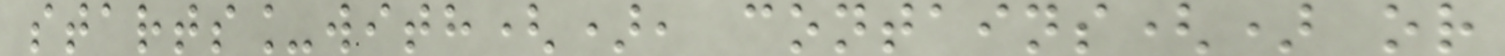starts_with(), contains() or
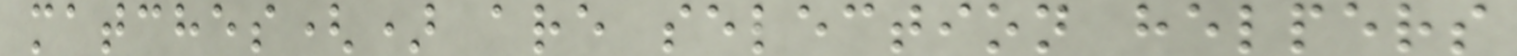matches() are selection helpers
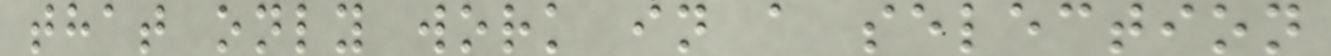that only work in a selection
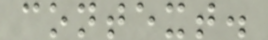context.
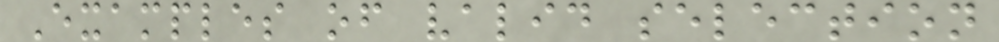Examples of valid selection
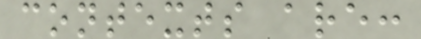contexts are:
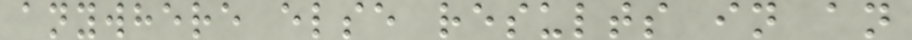anywhere else results in an
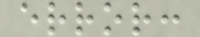error:
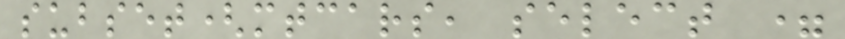subset(mtcars, select =
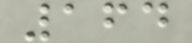164
